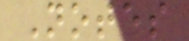Notes
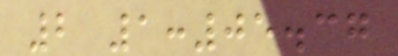2 1:05.37
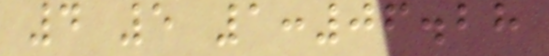4 5 1:06.28
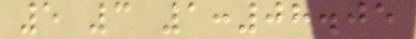5 3 1:08.05
